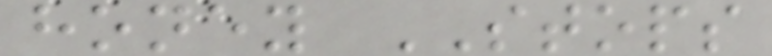honey STOPS
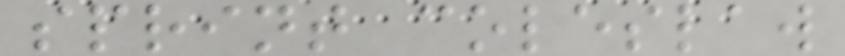sprint coleslaw
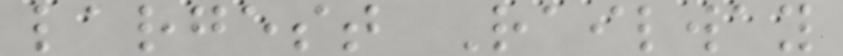largest Railway
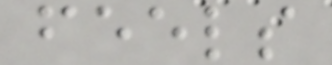feels
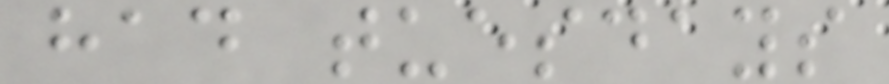had tuesdays
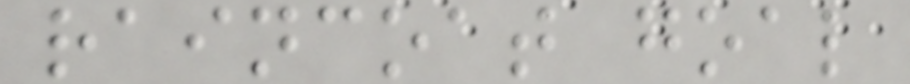raincoat goal
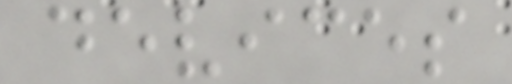devices
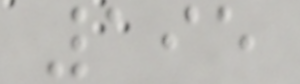195
